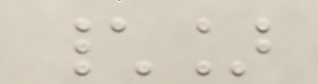\]
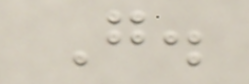G.
